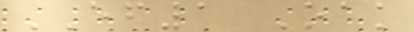EF1 Oak
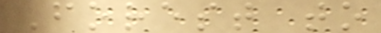Forest to
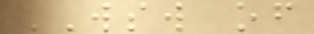WSW of
